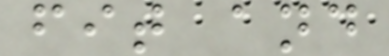fit and
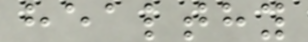healthy
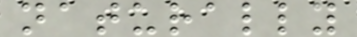naturally
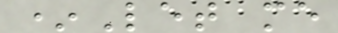*Let me
